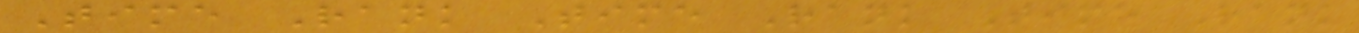Time Rank Time Rank Time Rank
